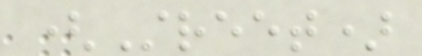(Street)
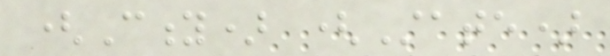(City) (State)
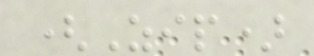(Zip)
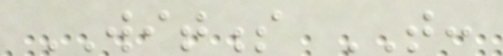WITNESS THAT:
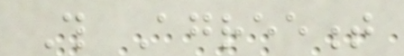This Agreement
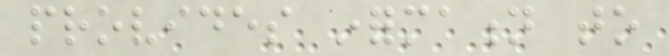provides information to
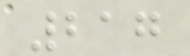217
